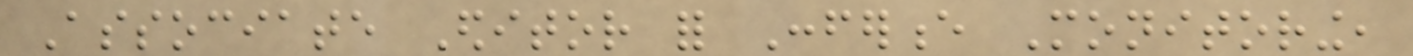Associate Editor for Conference Monitoring,
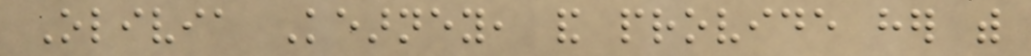Olivia Kearney, and provide her with
